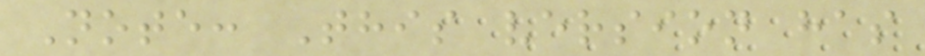Note: This version has
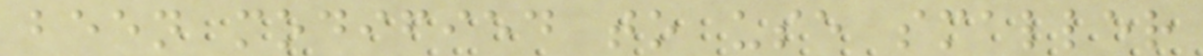been modified to use smaller
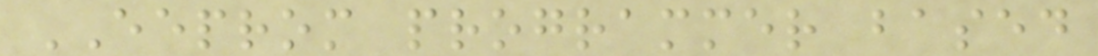EEPROM programmer based
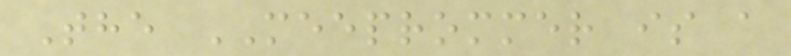The MEEPROMMER is a
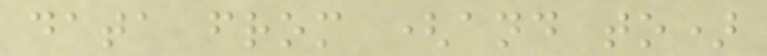data from (and to)
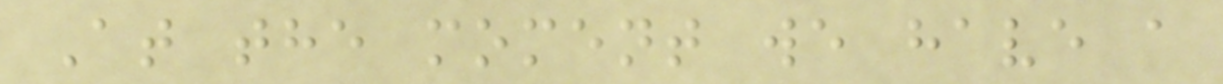At the moment we have a
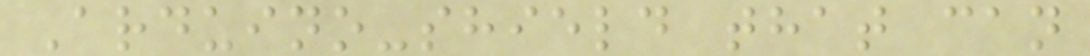Arduino-shield that can
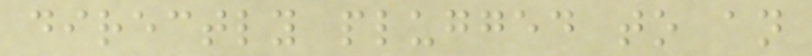directly plugged to an
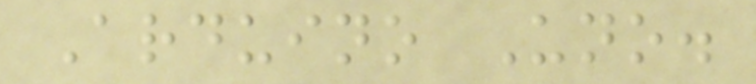Arduino Uno.
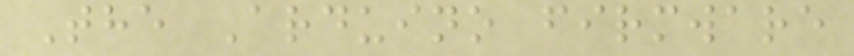The Arduino firmware
